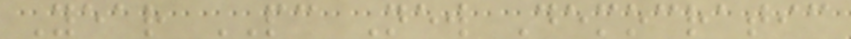Year PC New Democratic
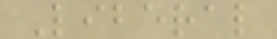Liberal
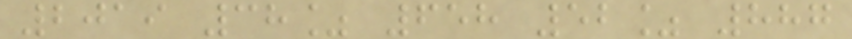2019 38% 658 52% 887
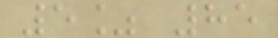5% 85
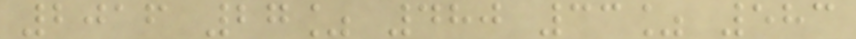2016 27% 480 33% 583
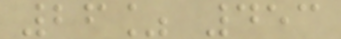26% 453
